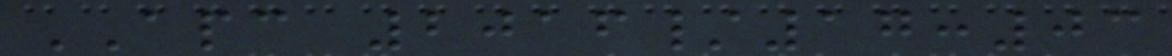APC 2016/17:03
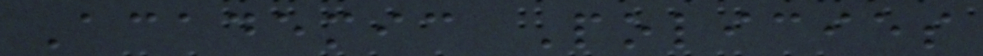Academic Policies
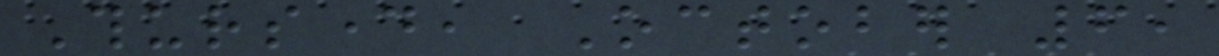Thursday, October 6,
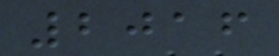2016
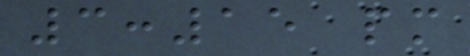3:15 pm
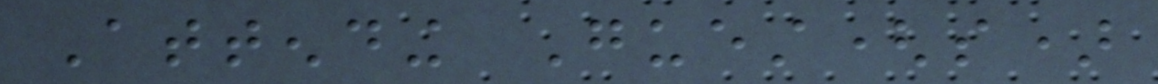Attending Guest(s)
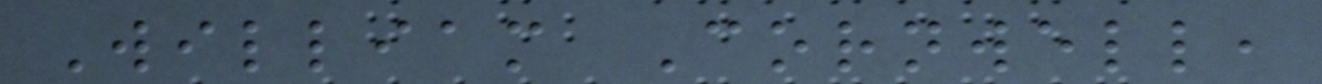William Cornwell,
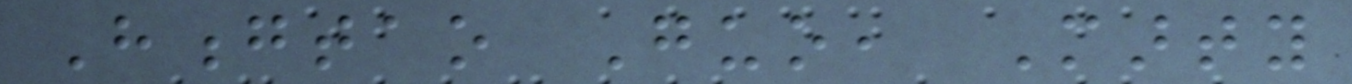Hongtao Guo, Marty
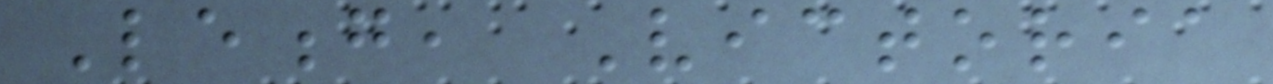Leong, Victoria
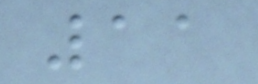11
